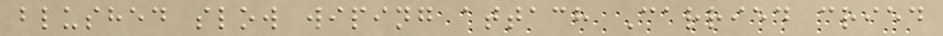blushed slow wiping attach Carried cried
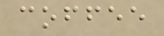coffee
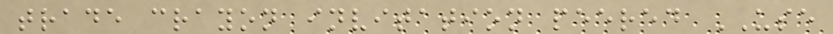trade crayon invitation peered USE
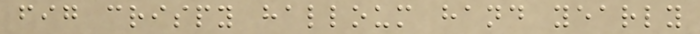fig crispy halloum hand yearly
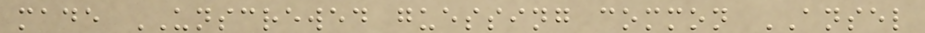made UNSCREWED guessing common ANSEL
